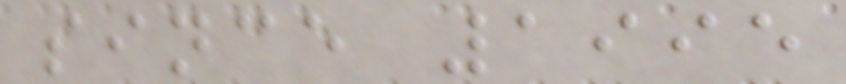since 1995
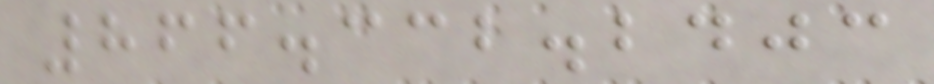866.332.2403
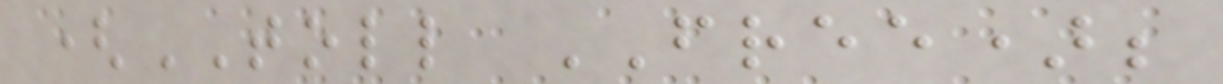(TOLL FREE);
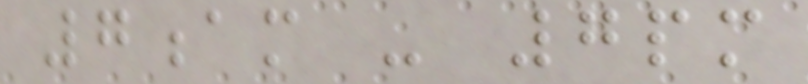7am - 7pm
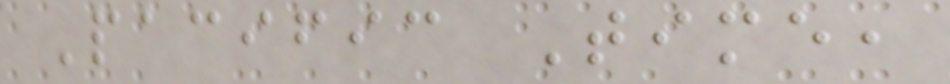Pacific Time,
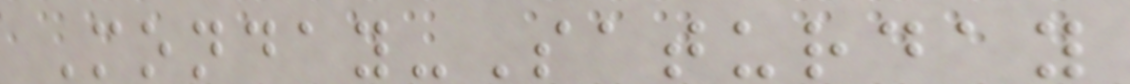Monday-Saturday
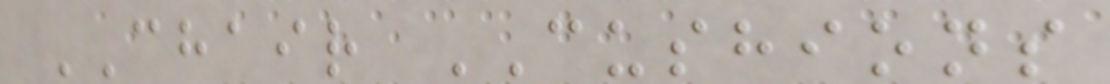CHAIR CUSHIONS
